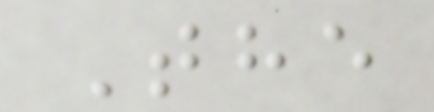The
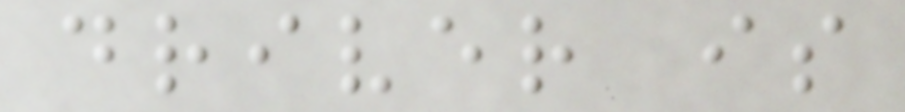driver is
